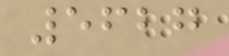5627
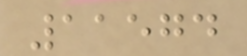11574
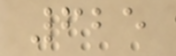625
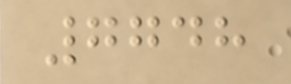7748
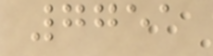7751
